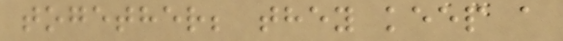together; they keep a
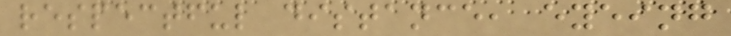respectful distance, eyeing
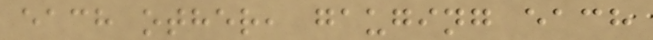each other, gauging each
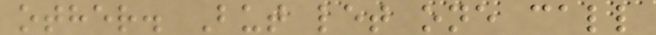other. But let one call
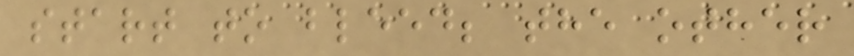start to bleed; the other
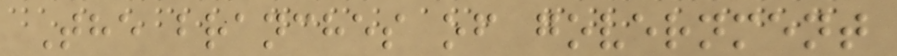The branches of government
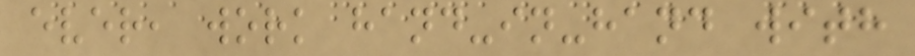ever, work hand-in-hand with
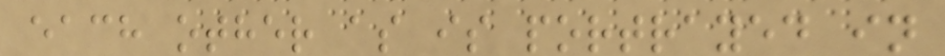each other as is portrayed in
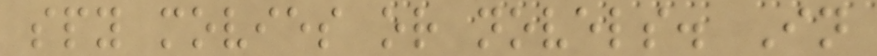spy movies or novels. In
